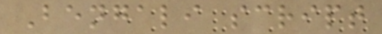Bengali script
